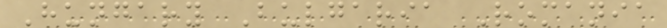Hungary Bulgaria Romania
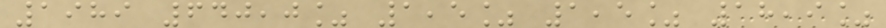1989 640,0% 1,5% 1,5% 18,9%
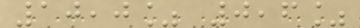10,0% 0,6%
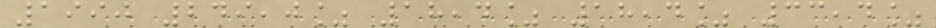1990 249,0% 18,4% 18,4% 33,4%
